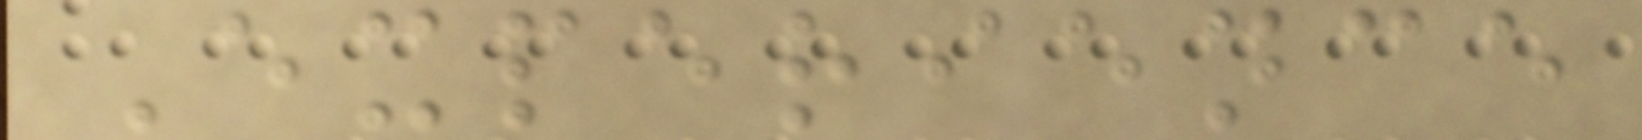Experience
